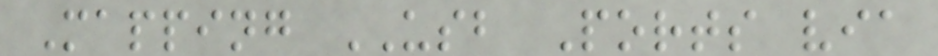Mapping USB Ports via
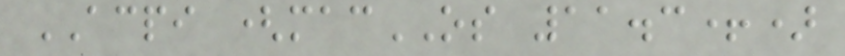ACPI (macOS 11.3+)
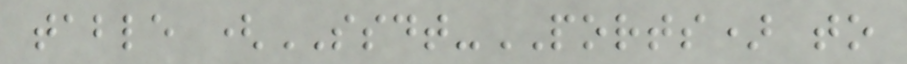table (SSDT-PORTS) to
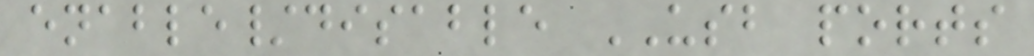enable/disable USB ports
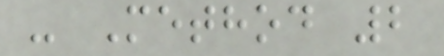- Method 2
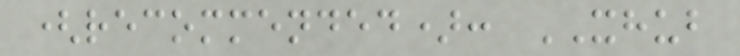(recommended): XHUB
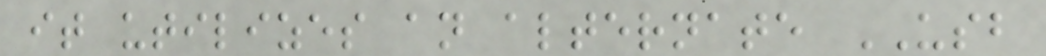it utilizes an alternate USB
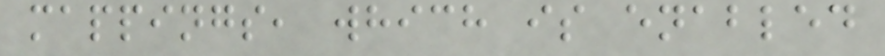mappings, which is enabled
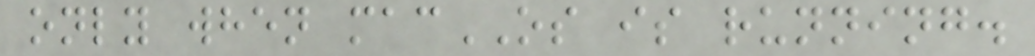only when macOS is running.
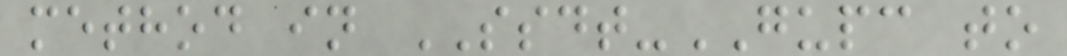method in SSDT-GUPC to
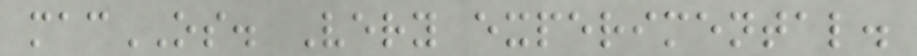macOS. Very experimental.
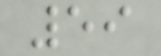59
